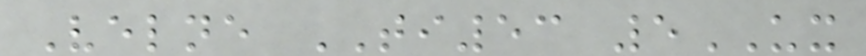Velne TI53 5UX
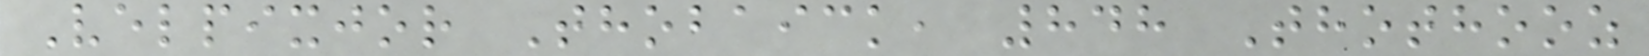Velpixjor Thobaick, 848 Thothooz
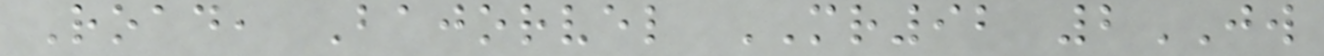Road, Bajorvel MR92 2JW
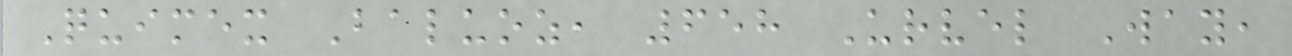Quimex Baluoz, 658 Urvel Way,
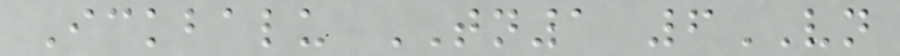Ickbalu TN1 6VN
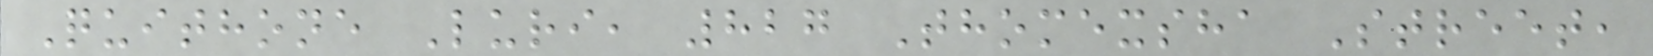Quithone Luri, 827 Thomexsha Street,
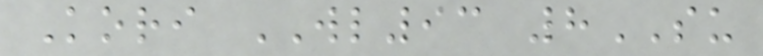Kori WL93 8SU
